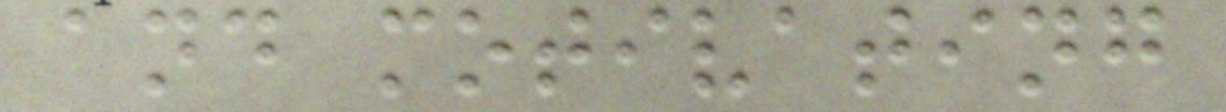and motivating
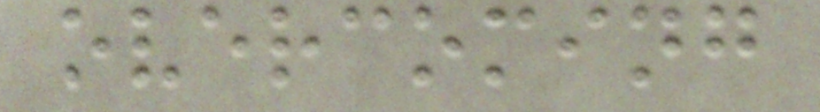overcoming
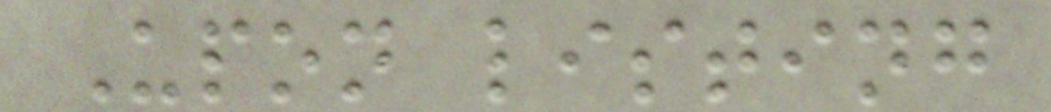Upon listing
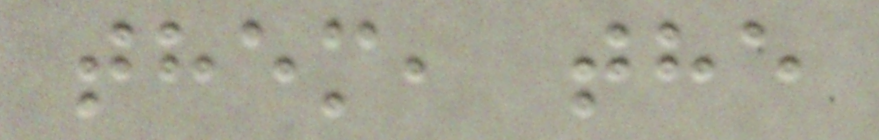them, the
